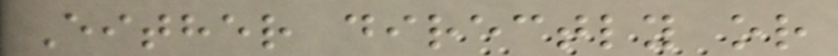Either directly or
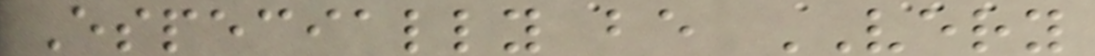Especially be VERY
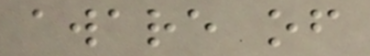aware of
